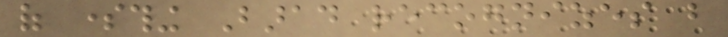of something Barad recognizes but
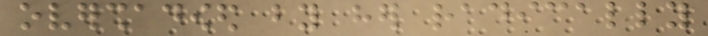overshadowed by her radically
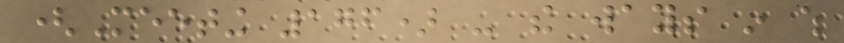(Meeting 176) - the ways in which
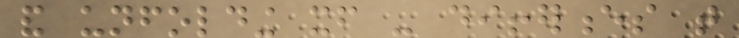and unfolding itself - differences that
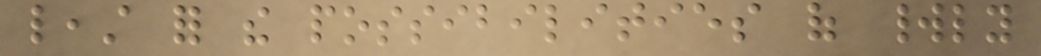least for the possibilities of worldly
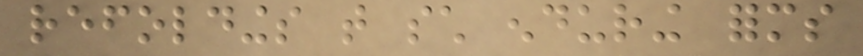refoldings that such enduring forms
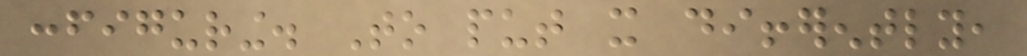configuring. To put it differently,
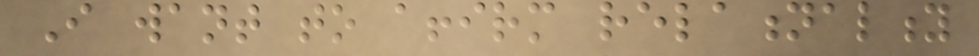I want to affirm relationality
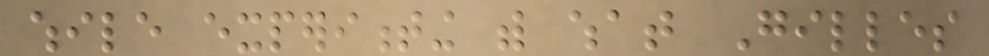while experimenting with what Gilles
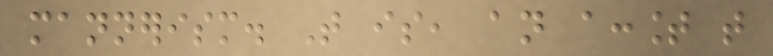mannerism. That is, an account that
